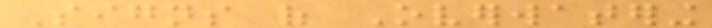Signs of Overwatering
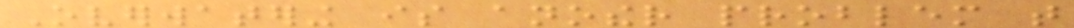Overwatering is another problem that
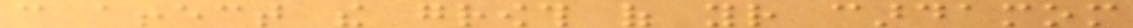can affect the growth of your cardamom
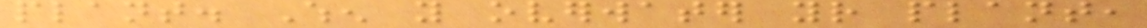plant. When you overwater your plant,
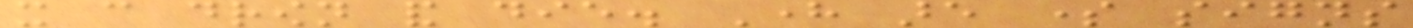it can drown and die. Here are some signs
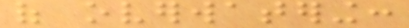of overwatering:
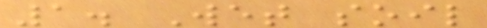1. Wet soil
